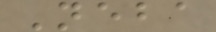Neba
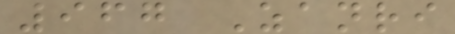967 Zanri
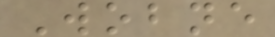Wobne
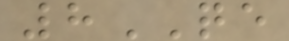8QE
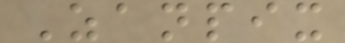Zanpix
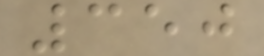350
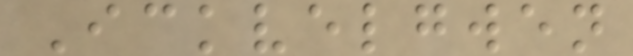Ickvelgwen
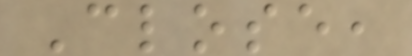Close,
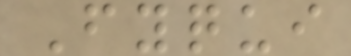Fyqui
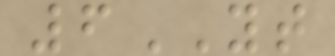6YT
